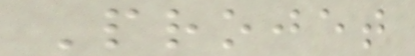Projet
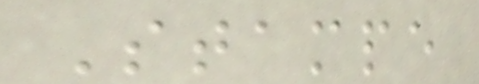Stampe
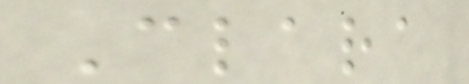Clara
